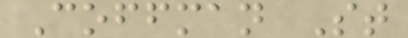Coffman St
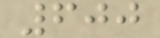600
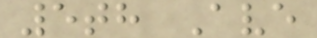5th Ave
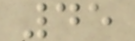45
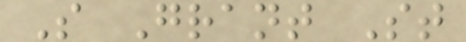S Grant St
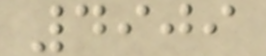4909
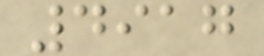4917
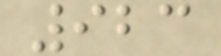923
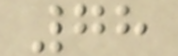78
